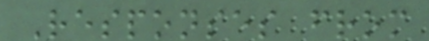Responses from
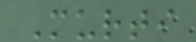Murti
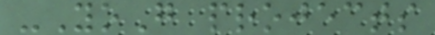-YoG projects
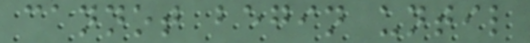cannot begin until
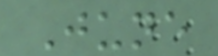June
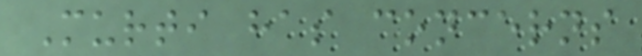Murti has concerns
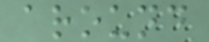around
